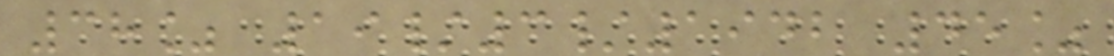38% 19/3/1942 45%
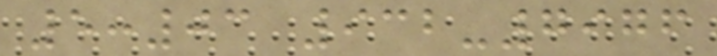5:03 932-7976
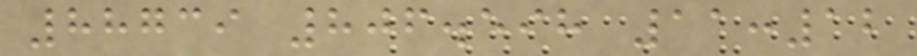88739 806.598 11:12
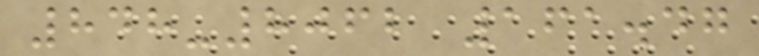848-8062 161.47
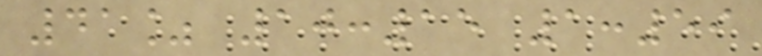41% 10:15 1:59
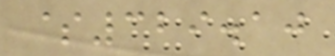$329.10
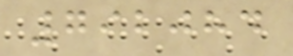792084
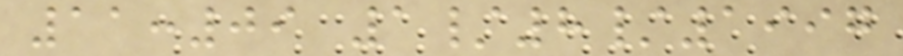11:09 1/8/1997
